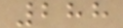288
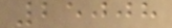25008
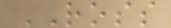ROSS
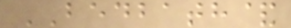BEDBATH&
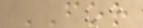FOR
